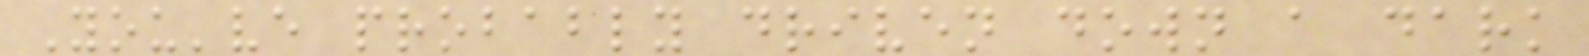You've probably driven down a dark
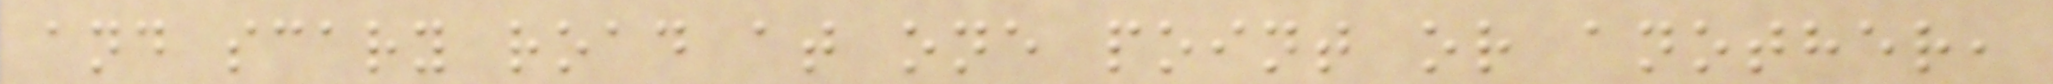and scary road at one point or another,
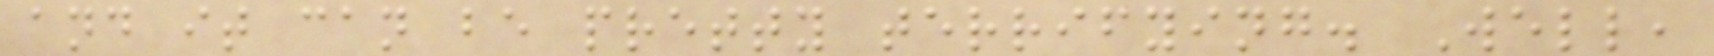and it can be pretty terrifying. Well,
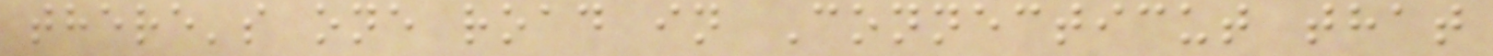there's one road in Connecticut that
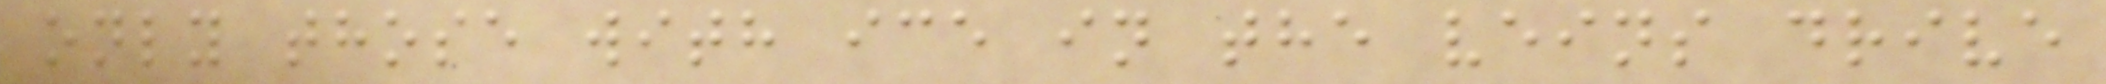only those with ice in the veins drive
